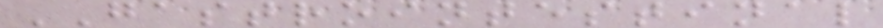GASTROINTESTINAL
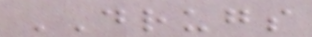DRUGS
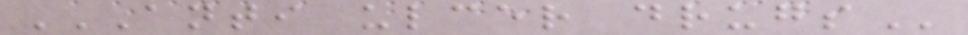ANTI ULCER DRUGS
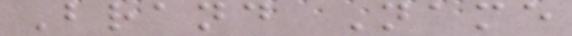Brand Name
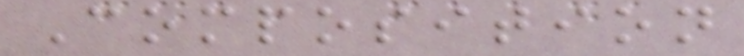Composition
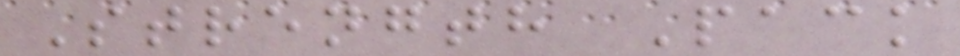Strength Pack
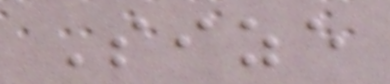Size
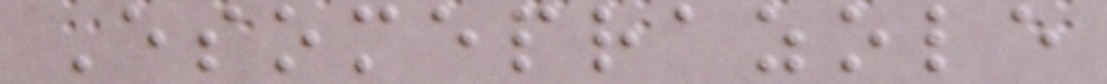Esomeprazole
